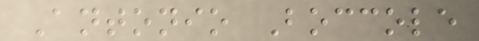Antonio Boccole
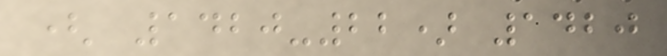( 1420-22) 1420
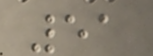51
